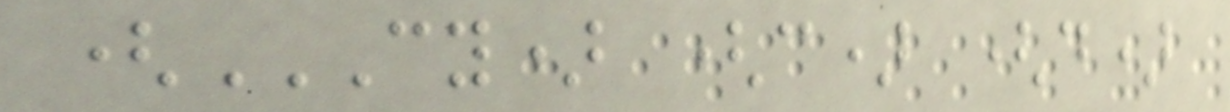(CY) (C) (D)
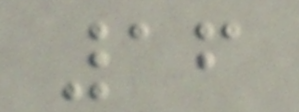16
